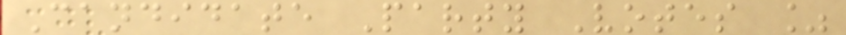Candidate Party Votes %
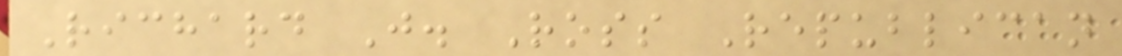Richard J. Ross Republican
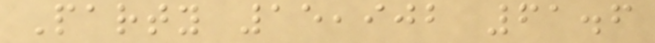Party 15,902 61.6
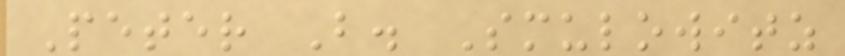Peter B. Smulowitz
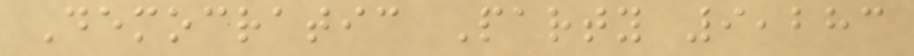Democratic Party 9,283
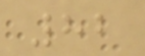82
